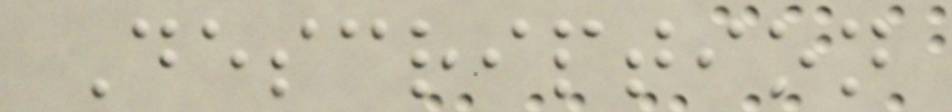Description
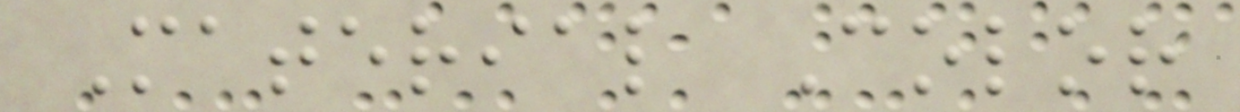Material Color
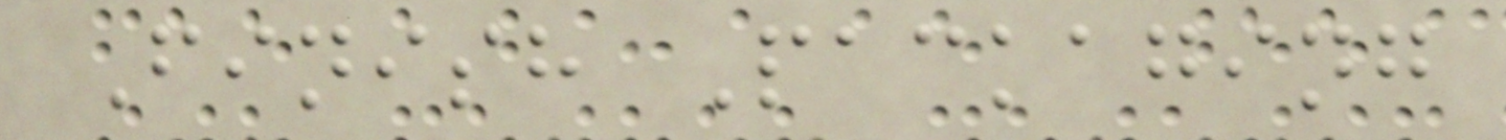Finish Packaging
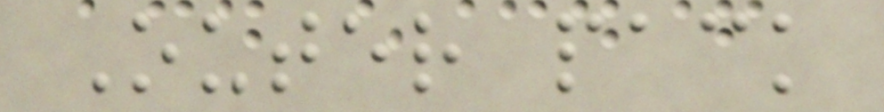Outer pack
